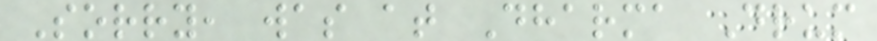Sorry, was at Dharma Drum
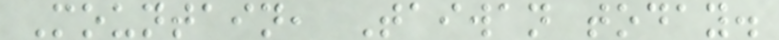Mountain, Taiwan today.
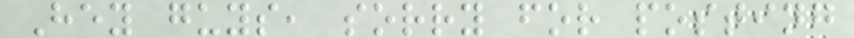Hey guys, sorry for posting
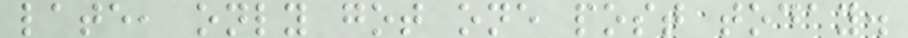late, only got one post today.
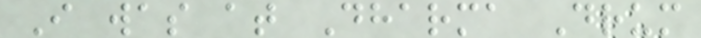I was at Dharma Drum
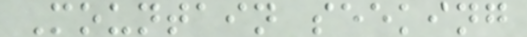Mountain seeking
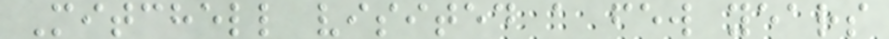Mitchell visited a few years
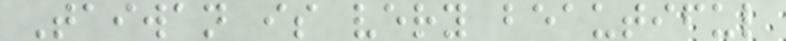Taiwan is very beautiful
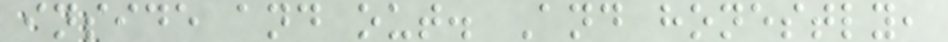inside and out. And honestly,
